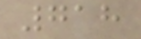718
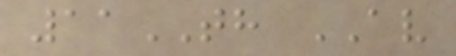11TH AV
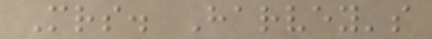Mrs. Harvey's
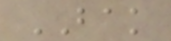BAK
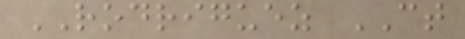RODRIGUEZ CT
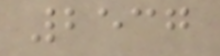2537
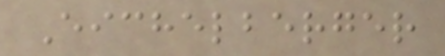Eichelberger
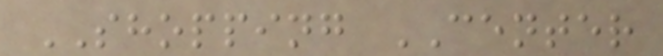SHOPPING CENTER
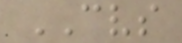CVS
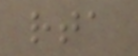rta
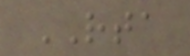RTA
